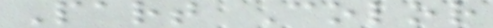Part Color
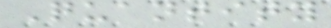Quantity
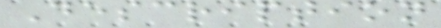Description
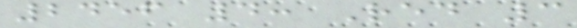2456 4: Red 3
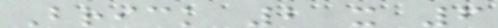Brick 2 x 6
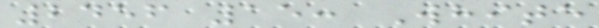2456 15: White
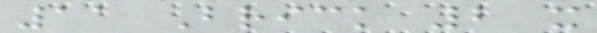11 Brick 2 x
